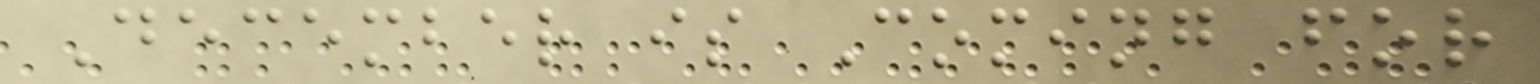December is Coming for
